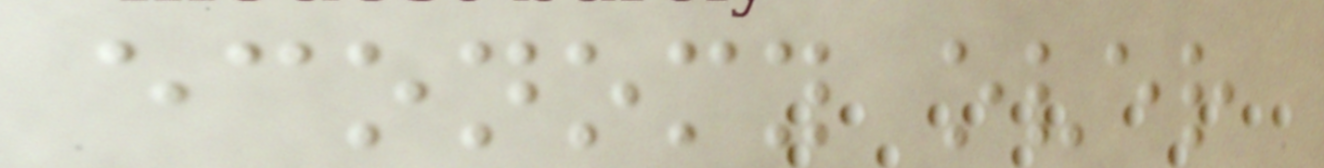economy over
